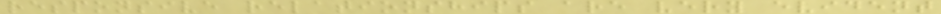responsive relationships are very evident
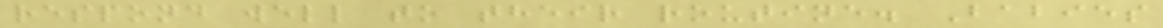respond well to their routine. Babies
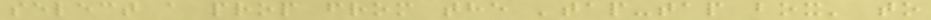select a prop from the 'tap-tap box' to
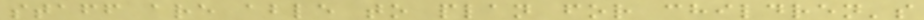staff are able to plan for children's
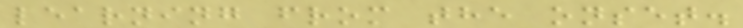learning from the onset.
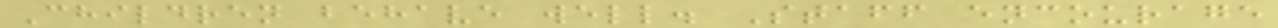Children behave well. Staff encourage
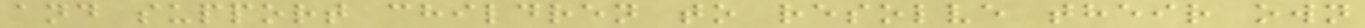and support children to resolve their own
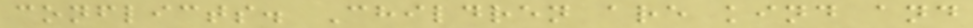conflicts. Children are kind and
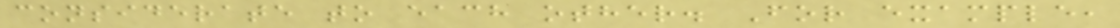considerate to each other. For example,
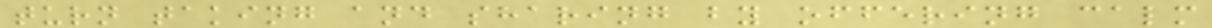turn taking and sharing by offering calm
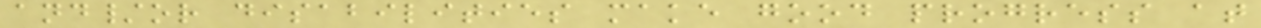and/or disabilities make good progress at
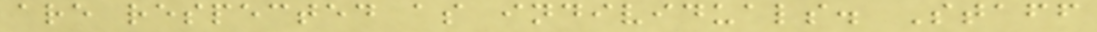are respected as individuals. Staff
